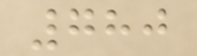780
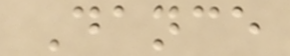Dance
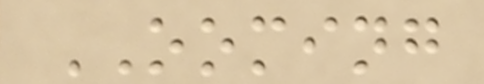OOMING
